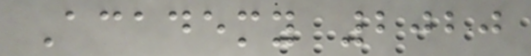Academy 2020
